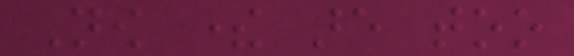Now there are too
